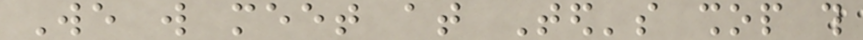We will meet at Ted's shop this
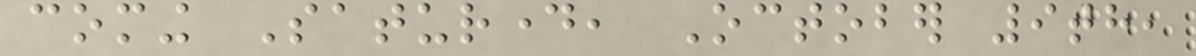coming Saturday, October 9th,
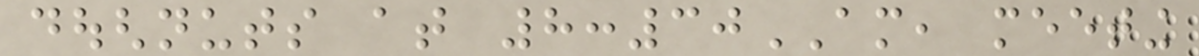doughnuts at 8:30AM, meeting
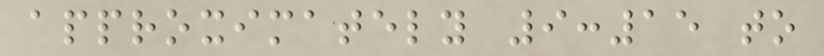approximately 9:15 to
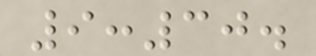9:30.
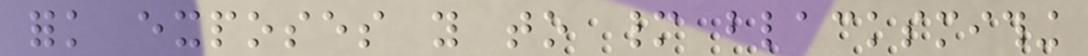fork exposes you to many blacksmithing
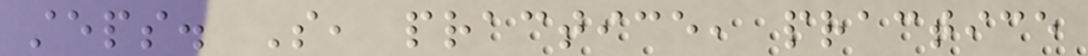steps. So, practice, practice
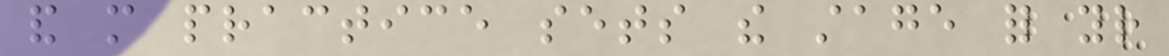and more practice sets the stage for your
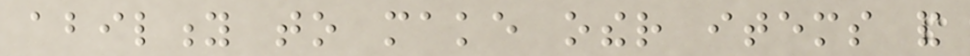ability to make other items and
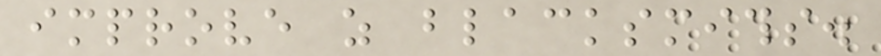improve as blacksmiths.
